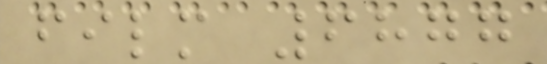film 6877
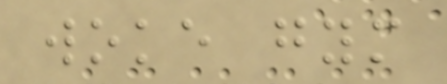woke gym
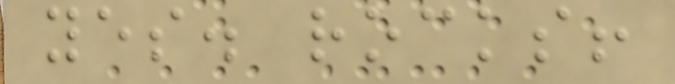yes. rocks!
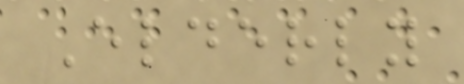Elderly
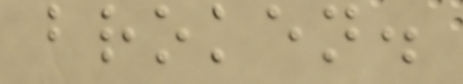broken.
